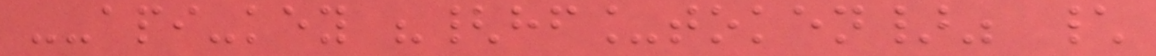--api-key "{hf_token}" \
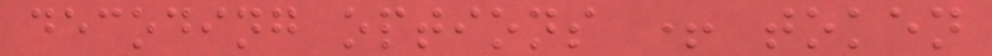decoding options + token
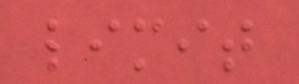limit
